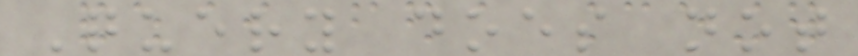Query does not
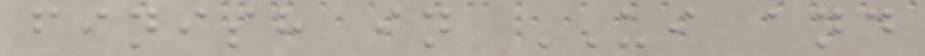finish in UI and
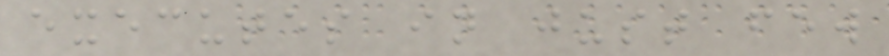executes in just few
